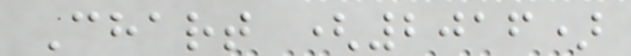Chart (2016)
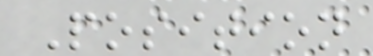Position
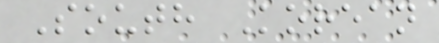South Korean
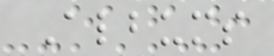Albums
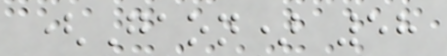(Gaon) 58
